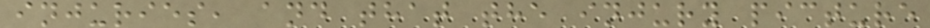injuries, and that the injury picture
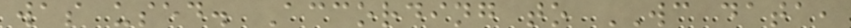was used. According to WC data,
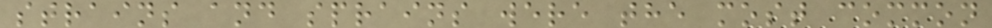strains and sprains were the most common
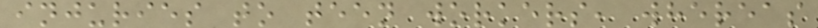injuries to teen workers, whereas
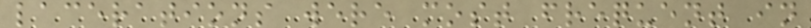lacerations were most frequent in
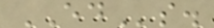EDs.
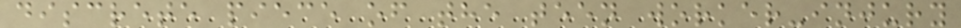discrete piece of the teen worker-injury
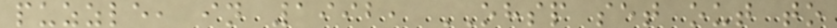puzzle, in 1992, OHSP set out to
